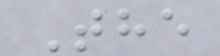The
